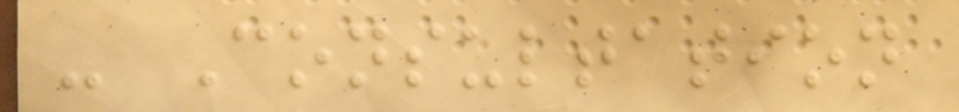- Consultation
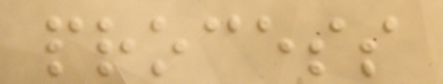process
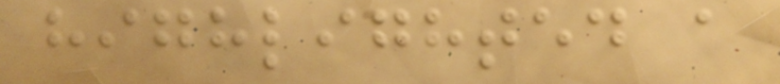highlighted a
